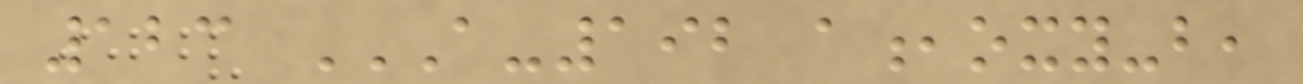123 A-192 A,OXY-B,
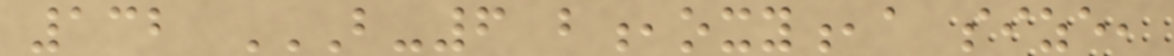132 B-6 B,OXY,A SIZE,
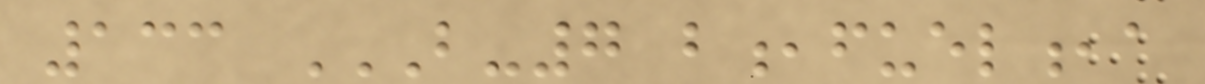133 B-7 B,FUEL,A
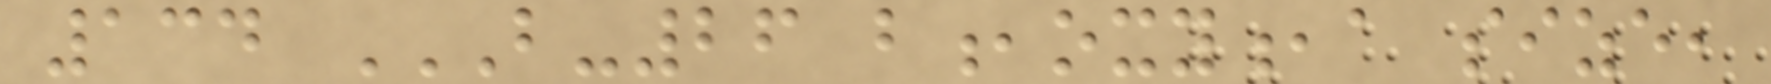134 B-26 B,OXY,A SIZE,
